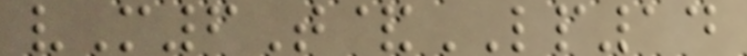vM6T&LP14
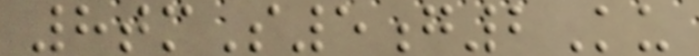8tmS5g2Ku
